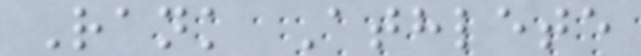Rank Athlete
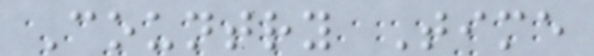Country Time
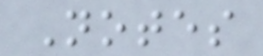Notes
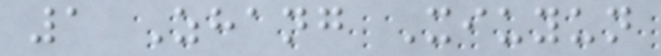1 Zhang Xiuyun
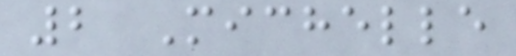2 Michelle
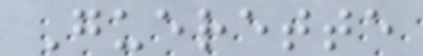Guerette
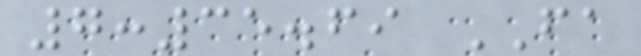7:35.69 FA
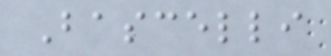Bascelli
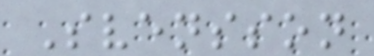Svensson
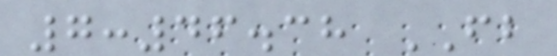7:46.38 FB
